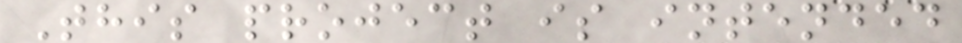This project is intended
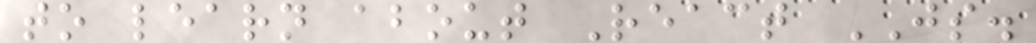to learn about React JS.
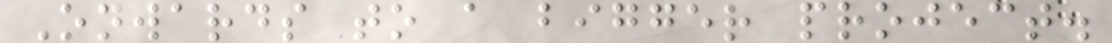Onwards to a bigger project.
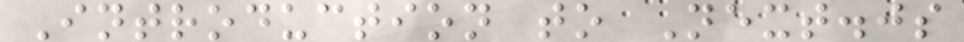Introduction to Next.js
